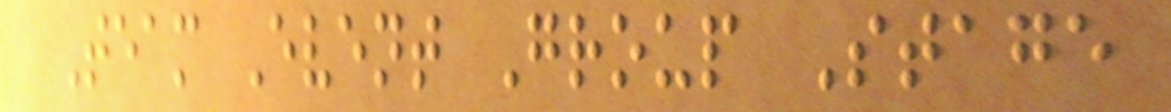Team Event Group Stage
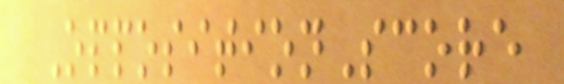OppositionScore
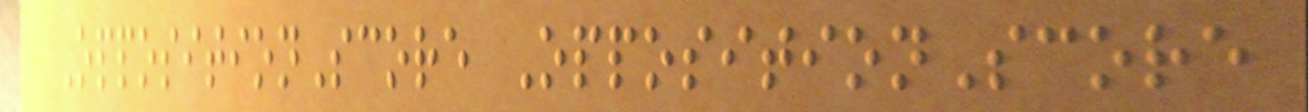OppositionScore OppositionScore
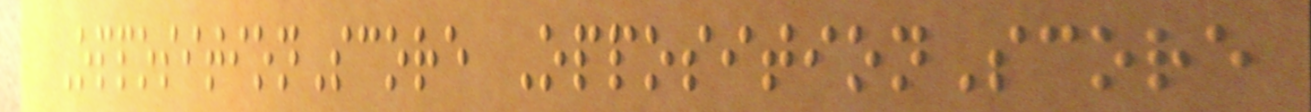OppositionScore OppositionScore
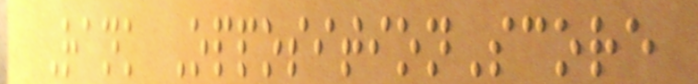Rank OppositionScore
